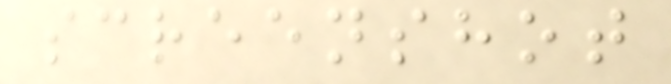screenshot
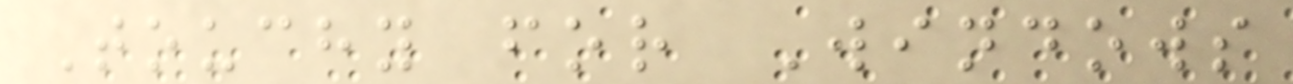Touchy for Windows
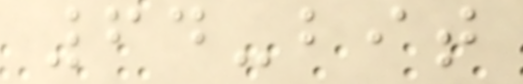64-bit
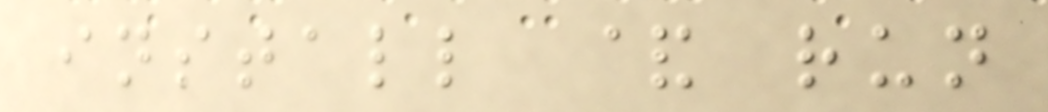install & run
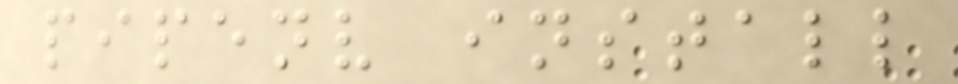pipenv install
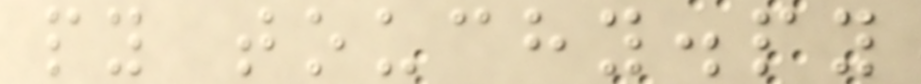py touchy.py
